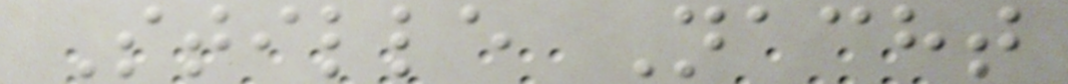Stille Nacht
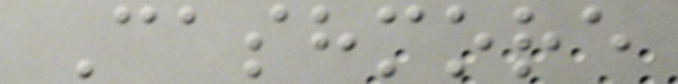Cashmore
